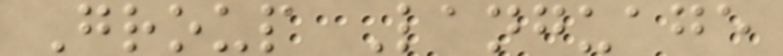Group Language
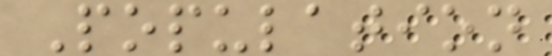Population
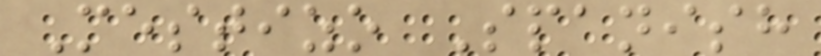Mestizo Spanish
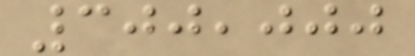300,000
